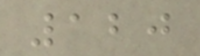120
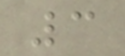3
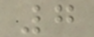7
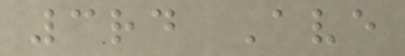3rd Ave
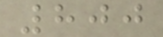800
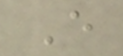E
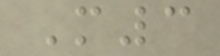M3
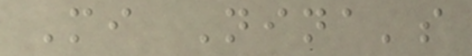Mi Nina's
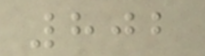802
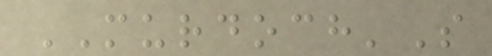MURDOCH'S
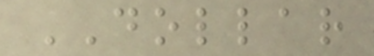DOLLAR
